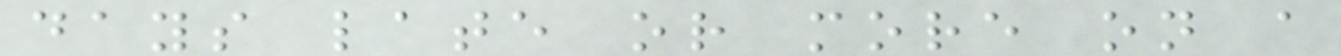days late or more on a
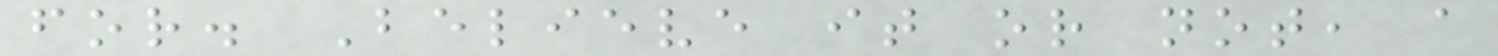for. Believe it or not, a
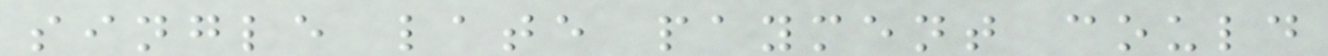single late payment could
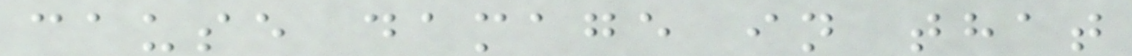cause damage in that
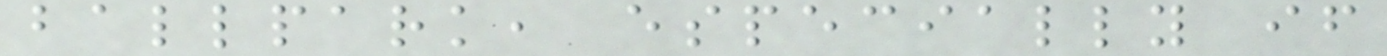ballpark, especially if
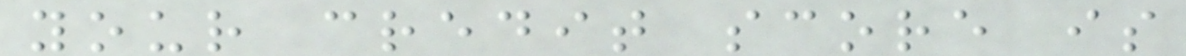your credit score is
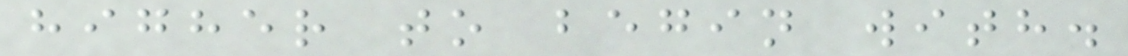higher to begin with.
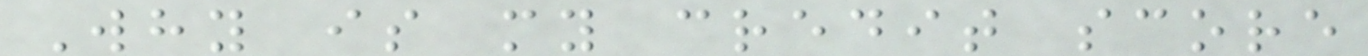Why is my credit score
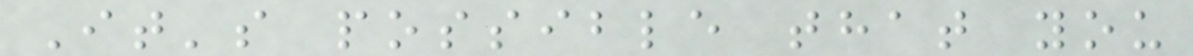It's possible that you
